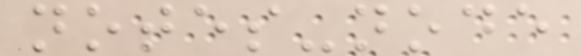notes-node
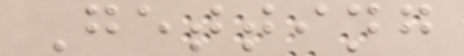Getting
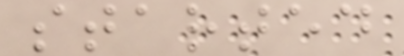started
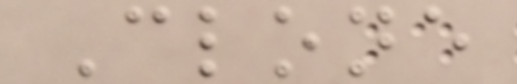Clone
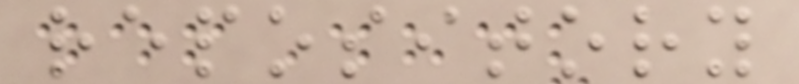repository
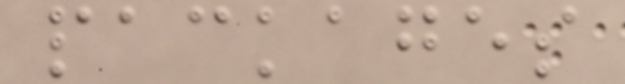packages
